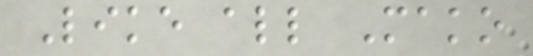Like all Mako
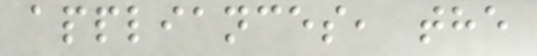appliances, the
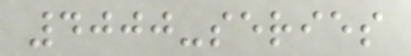4000-series
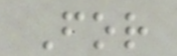For
